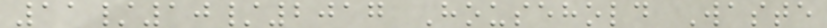11/10/2017 Household Waste
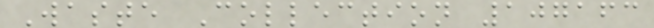Waste Collection 107163
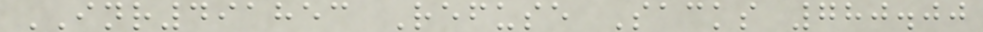INR491853 Refuse Sacks 780.00
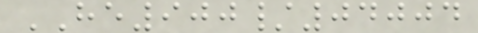HE900/04004
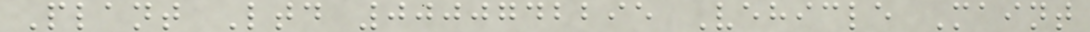Plant Ltd 0000742295 Vehicle Maint
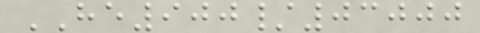HE900/03000
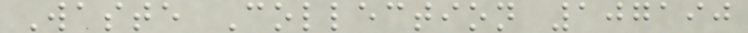Waste Collection 107190
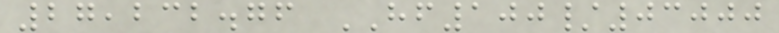27,232.76 HF100/03000
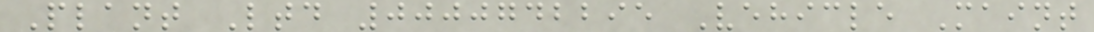Plant Ltd 0000742295 Vehicle Maint
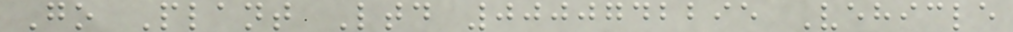Go Plant Ltd 0000742295 Vehicle
